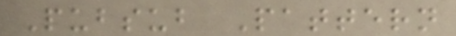Pubsub Pattern
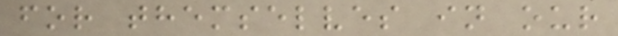for themselves in our
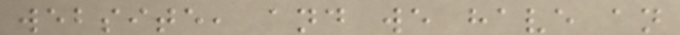website, and we have an
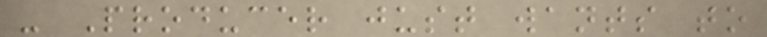- Producer just wants to
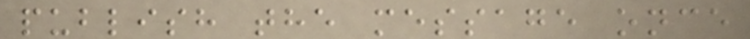publish the message once
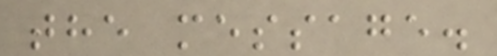the message.
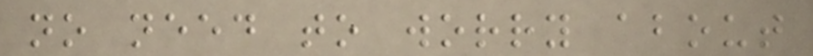no need to worry about
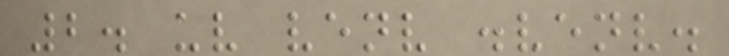2. uv venv .venv.
